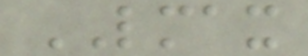LMAX
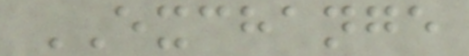EXCHANGE
